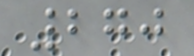270
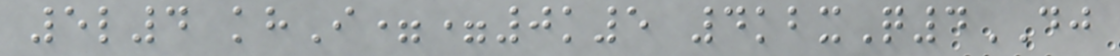5l4 khI==0k5 4kbxQ4DJ
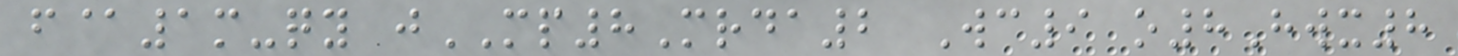f@1m-qy jMP8Mrda2 Wc9 o8Hwx8
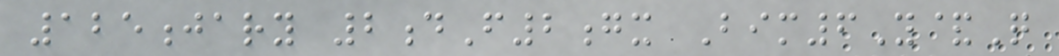125jary 2dF2gx Bim6Y&Q
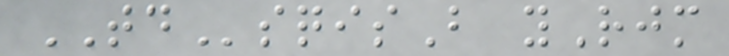TDsqisB yRjm
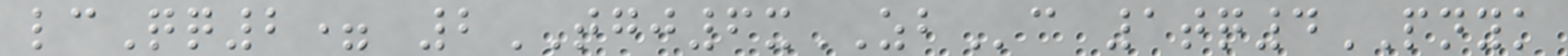lcQq2= 2TGJ6xZBc 1tq4PNYK
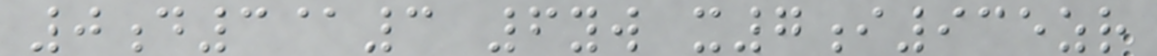0d3@3 6yw x7i935zr
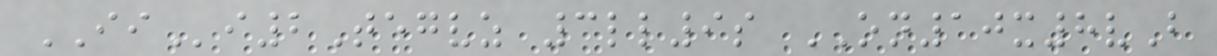IIi2Tegvz 3ll9s ON10x8vB
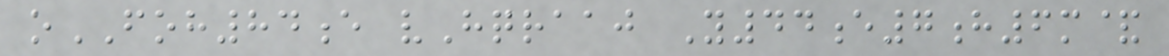oFOH84e vHqraaj Y44e7h6m&
